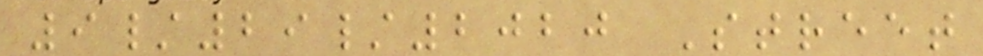9/29/2020 Street
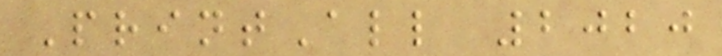PrintAll 2020
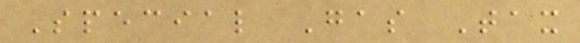Special Gas Tax
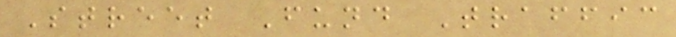Street Fund Traffic
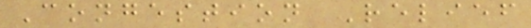Congestion Relief
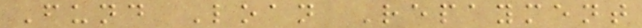Fund Loan Repayment
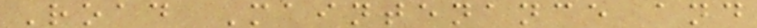Road Maintenance and
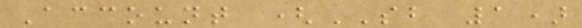Account (SB 1)
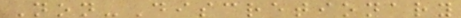Non-Discretionary
